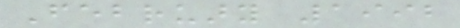February 1992
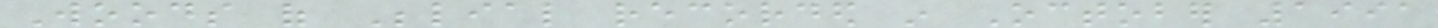Woods of Belial recorded in October 1991
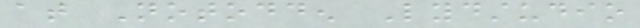at Notodden Lydstudio
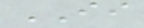II
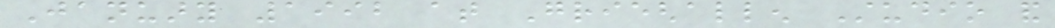January 1992 at Grieghallen Studio and
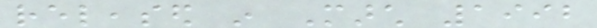released in March 1992
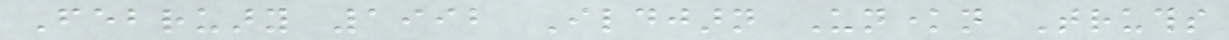February 1992 Ildjarn Unknown Truths
